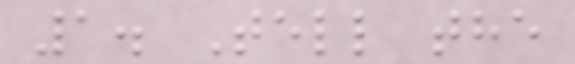1. Tell the
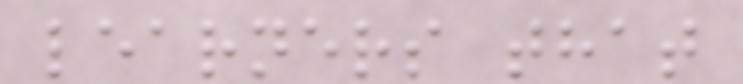learners that
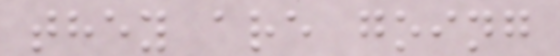they are going
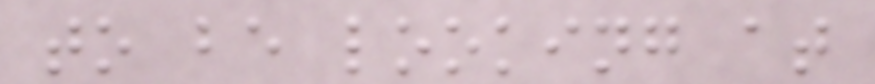to be looking at
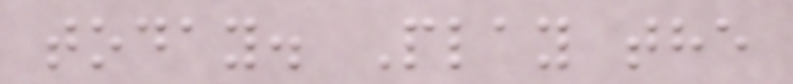today. Play the
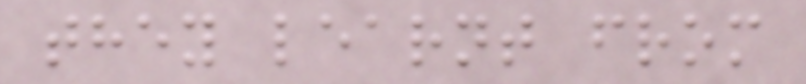they learnt from
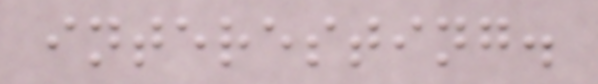interesting.
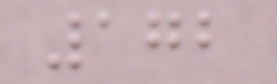172
